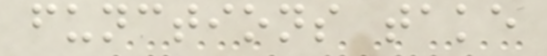functions take
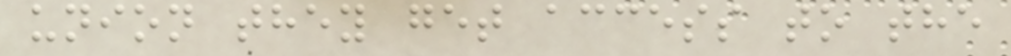union they get access to the
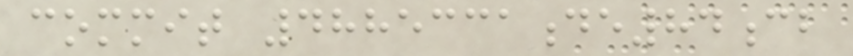commit 4885331de84cb
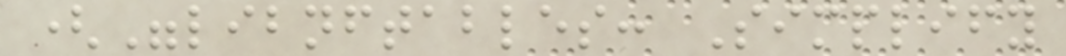("libnftables: Simplify
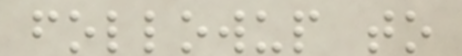followup to
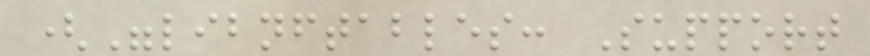("libnftables: Support
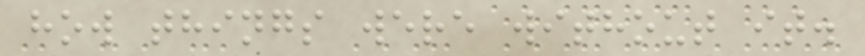how things were without it.
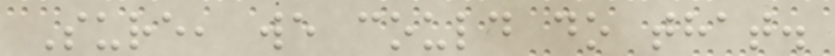Sure, we could do that.
